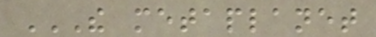THE METAPLANET
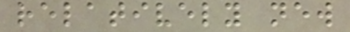relatively new
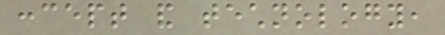concept and technology,
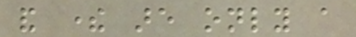and there are only a
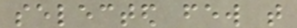selected few that
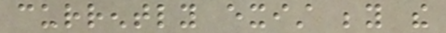currently exist beyond the
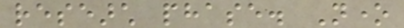research phase. None
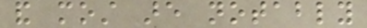and most are notably
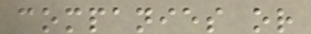companies or
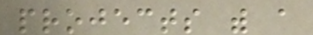projects with a
